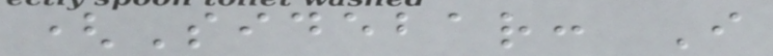(Sidebar: I
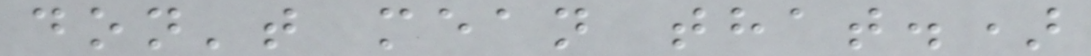don't mean that.)
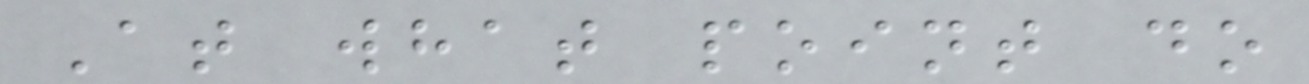At what point do
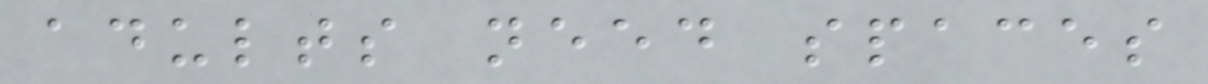adults need spaces
